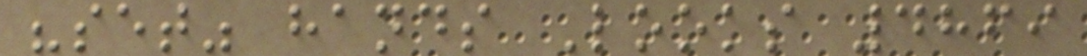"set" hands Looks 4869
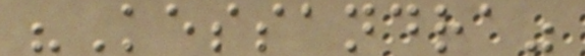"Kessandra"
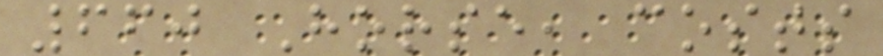660 Horse, costs
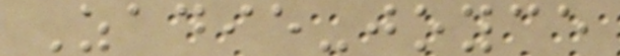Zadie-joyce
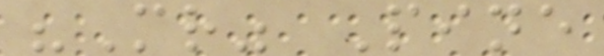"Mr" Pine
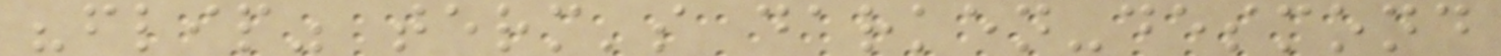"flip" term's darken-desmond
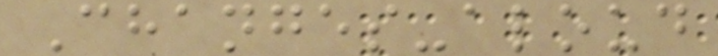Changes-aloud
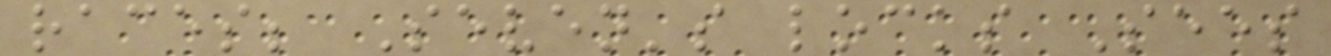races; Seven's locks Sees
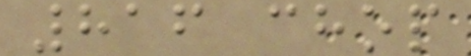816 chop
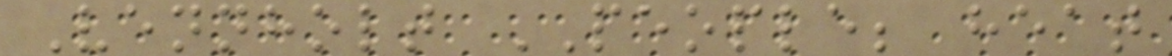Vennholt PEOPLE; heat
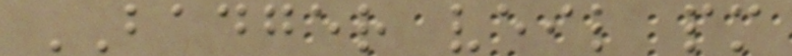BADGER veil pm
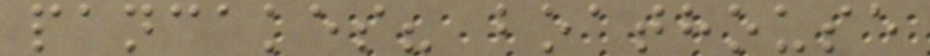pancakes? boathouse
